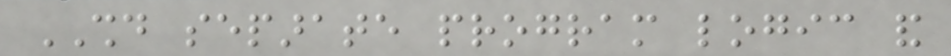SHOULD separate program logic and
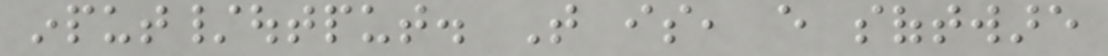input/output. That is, every software
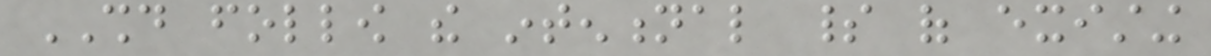SHOULD follow the intentional spirit of existing
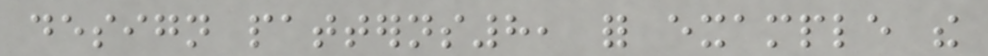design patterns8, for example the
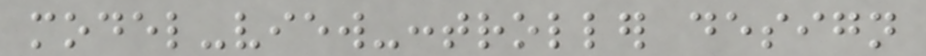model-view-controller design
